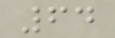64
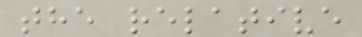the relative
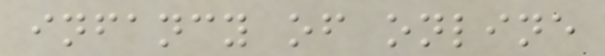infancy of online
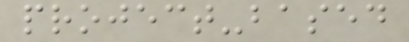project-based
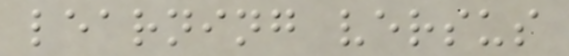learning versus
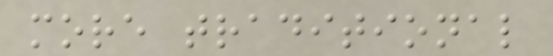more traditional
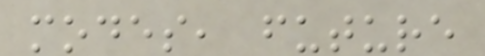modes, future
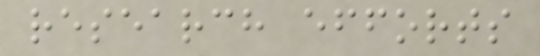research efforts
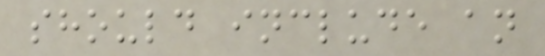should include an
